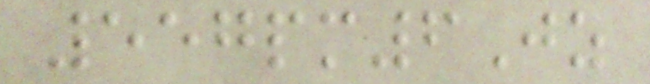557pm6Jz
